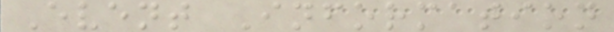Event Information
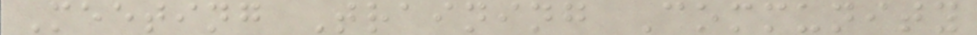Meeting Training Community
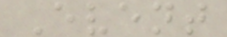Event
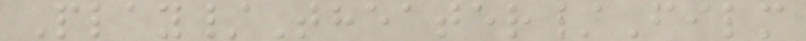Play/Theater/Film
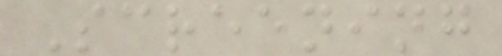Screening
